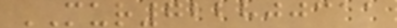MUR722800311
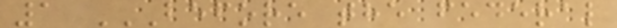1 BEFORE THE FEDERAL
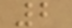2
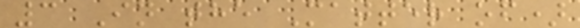3 In the Matter of)
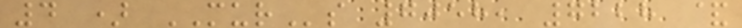4 ) MURs 7058, 7228 &
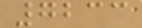7233
